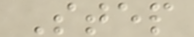Step
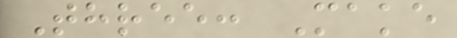Three: Make
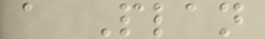a Plan
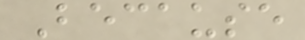Because
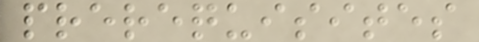prerequisites
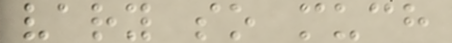vary so much
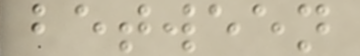between
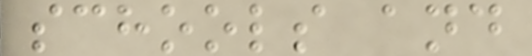schools and
